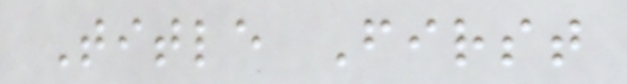Title First
